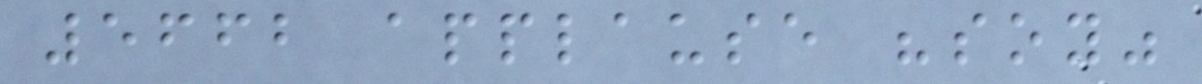5662 applause "soy"
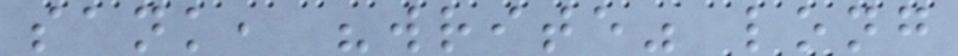sank, "write" long
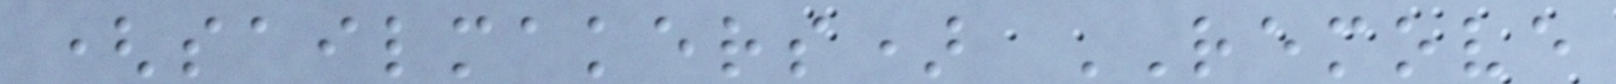(sailmakers) REMOVE
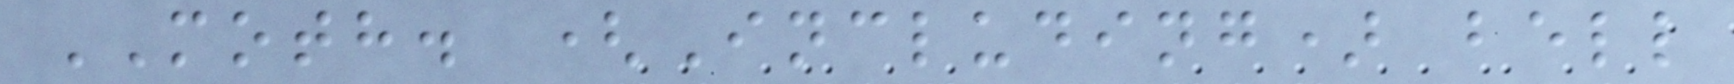MOTH. (Including) bell
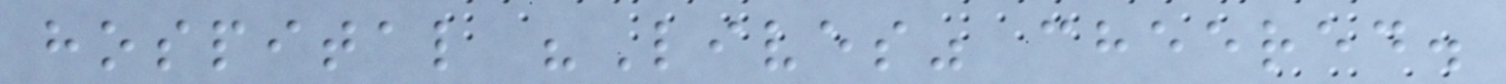hospital "Lives" cheered.
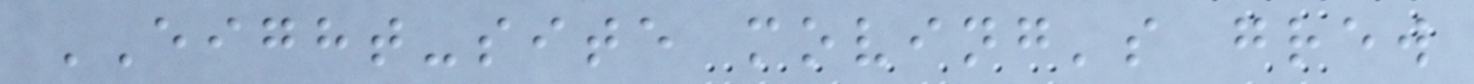EIGHT-site moving's grew
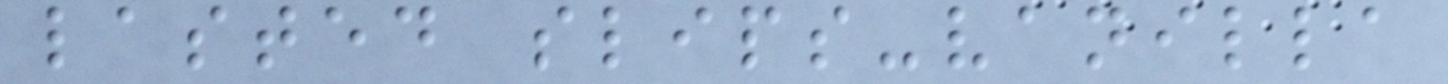lasted slips-vanilla
